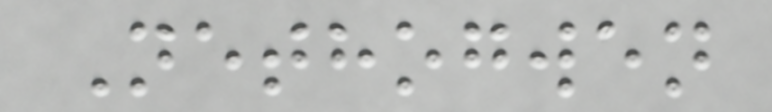Nethogwen
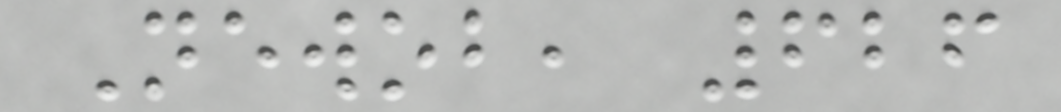Newob, 626
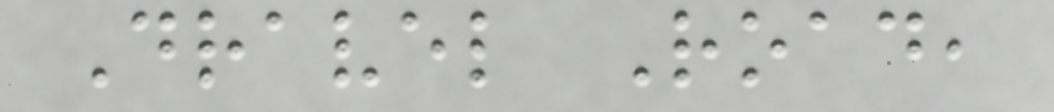Dravel Road,
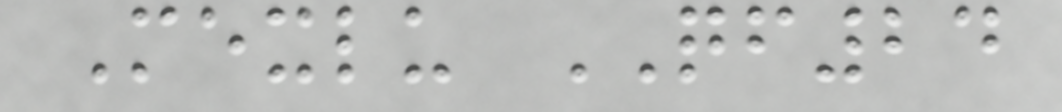Mexlu QF24
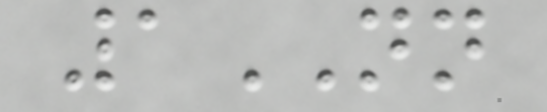1NN
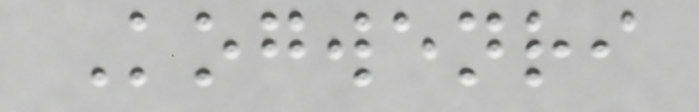Kogwenri
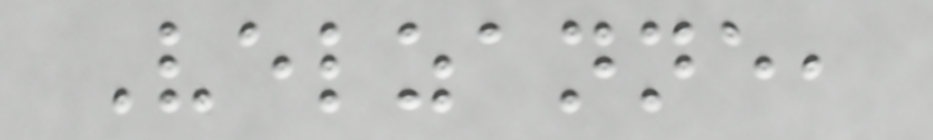Velzanne,
